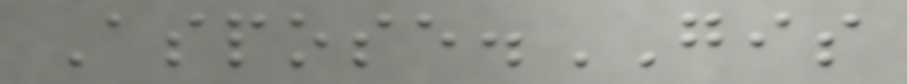Aspose.GIS
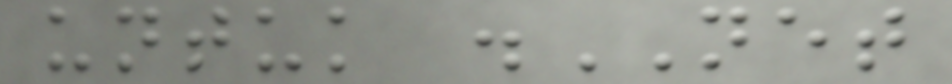untuk .NET
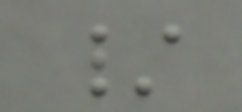/
